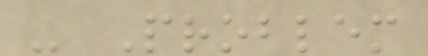- Problem
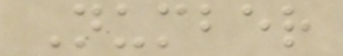Number
